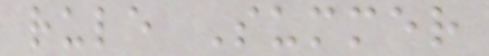rule Summer
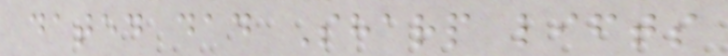dated dad Sharp lifts
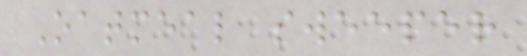Oatmeal sweeper
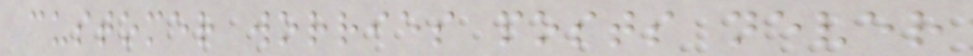customer worries posts never
